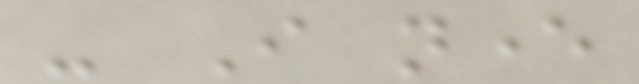- I never
